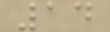14
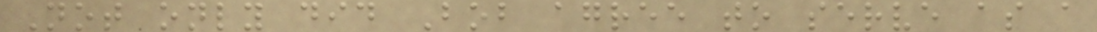Not only did Bob agree to serve as a
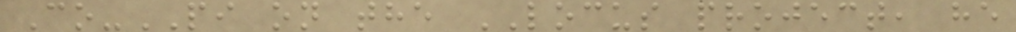Co-PI on the LOCUS project, he
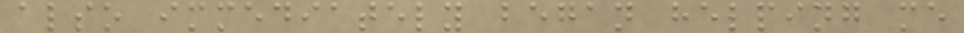also immediately began helping me
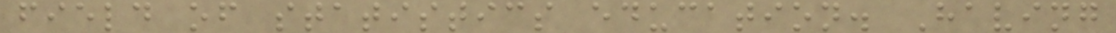field of statistics education. Having
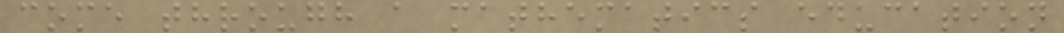come through a mathematics education
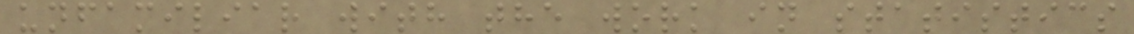unfamiliar with the work in statistics
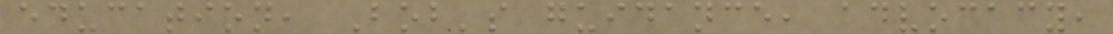education, Bob's guidance, advocacy,
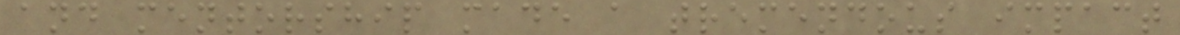and mentorship made a tremendous impact
